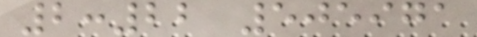2:22 505971
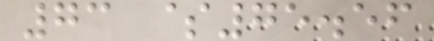73 $75.56
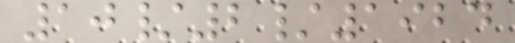10/2/1924
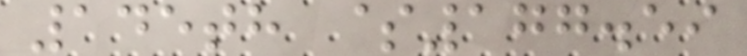145th $177.59
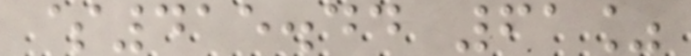$415.44 61%
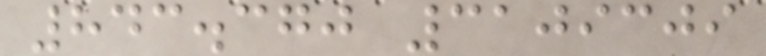843.370 3109309
